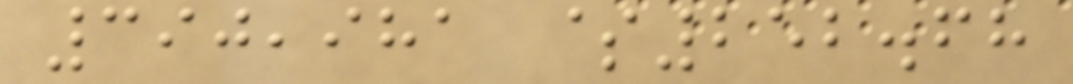390,981 $252.68
